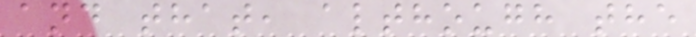and that, although the
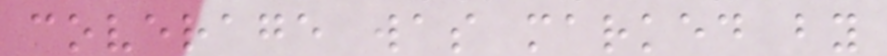coverage was marked by
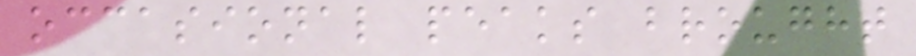occasional peaks brought
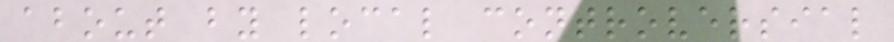about by local controversial
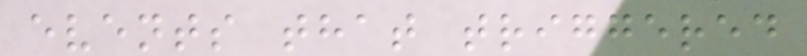events that triggered
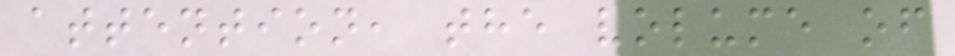attention, the volume of
